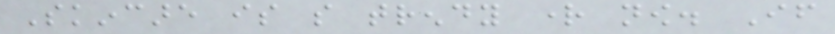Skincare is so trendy right now. If
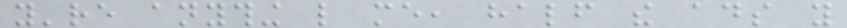you're anything like me, half the ads you
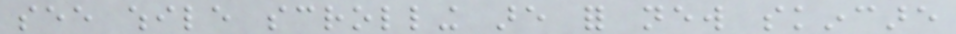see while scrolling are for new skincare
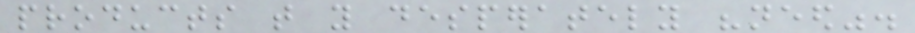products that you desperately "need".
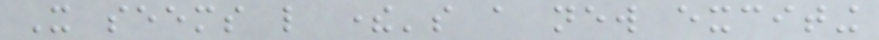It seems like there's a new exciting
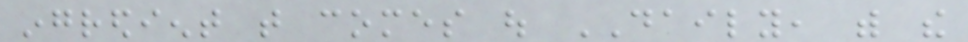ingredient that comes out DAILY, with the
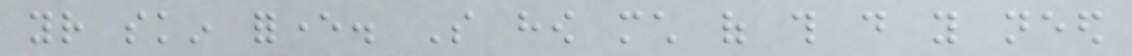your skin forever. So how much of this do you need
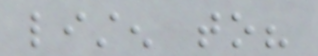listen to?
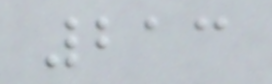213
